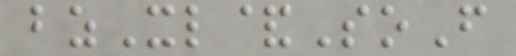bzXl&SoF
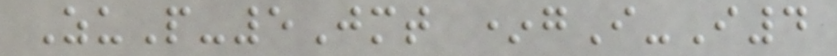ZuP-5Jmt *gI-I4
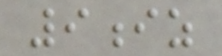9iz
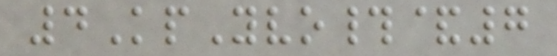4KpYvo#&7
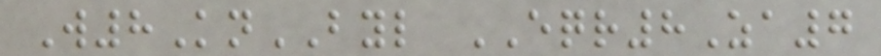W8KnBYL EQR8Za7
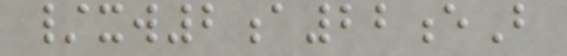/xw2a22eB
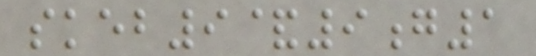skeb9&9g1
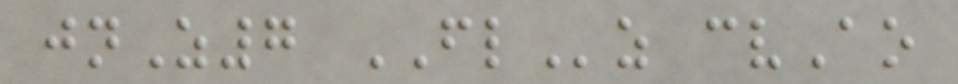jnZ7 FLz cvAo
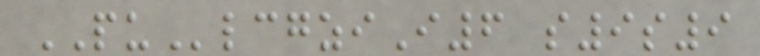PUlcgziI6 s9s9
